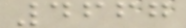4667
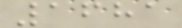1681
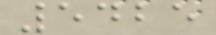5425
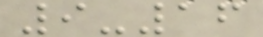9-16
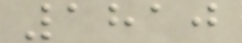1810
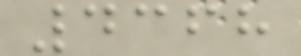4368
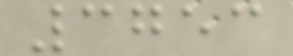3753
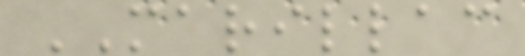MARILLAC
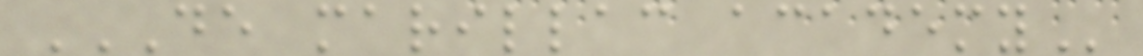DE MARILLAC ACADEMY
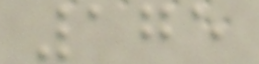175
